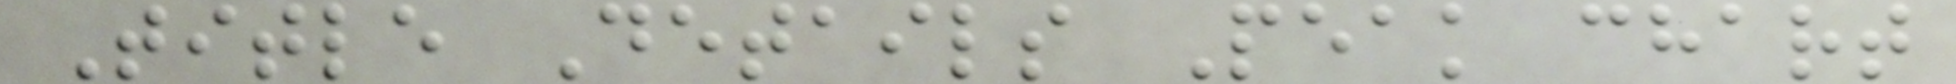Title Details Peak chart
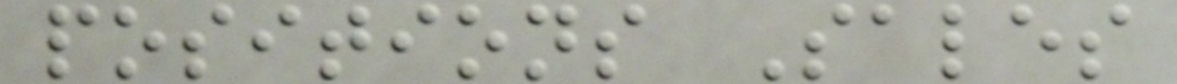positions Sales
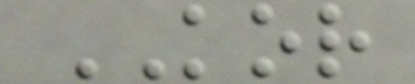KOR
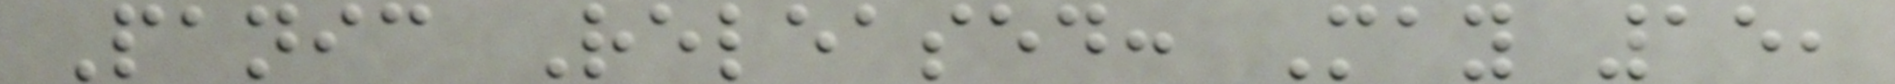Panic Released: May 15,
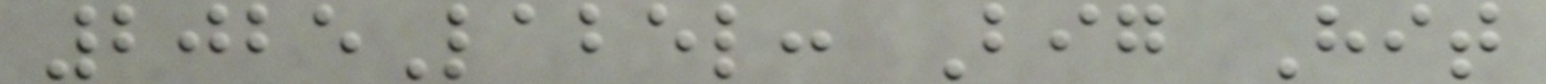2025Label: Big Hit
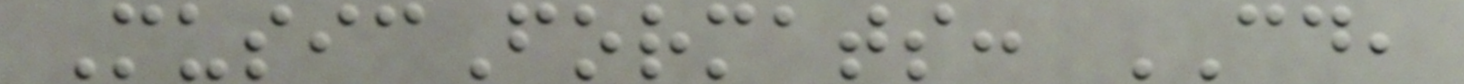MusicFormats: CD,
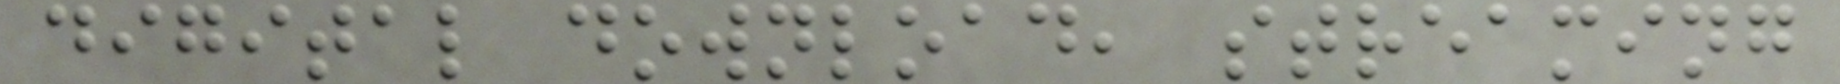digital download, streaming
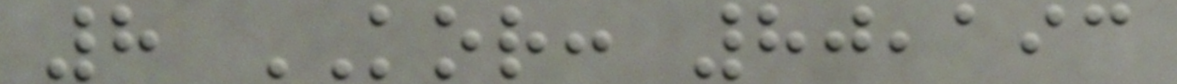8 KOR: 80,193
